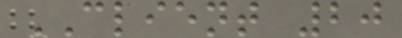CLIENT 20
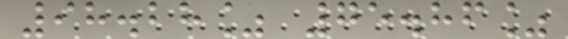98.28% 75.86%
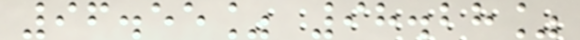96.55% 98.28%
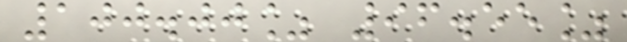100.00% 96.55%
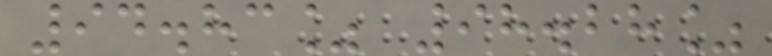94.83% 98.28%
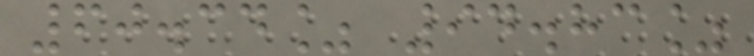60.34% 94.83%
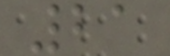21
